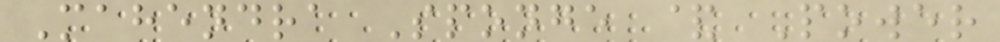Mahendra Sponge & Power
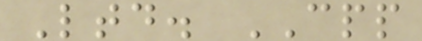Ltd. CPP
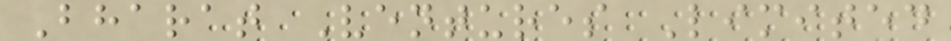Bharat Ventures Limited
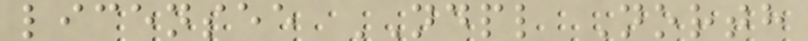licensee NDPL North
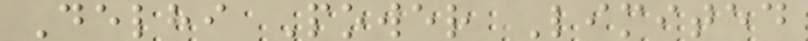Delhi Power Limited
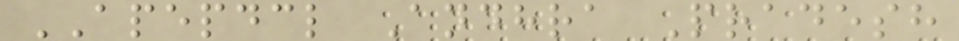APEPDCL Andhra Pradesh
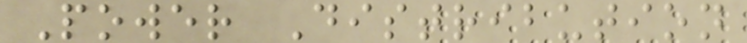Power Distribution
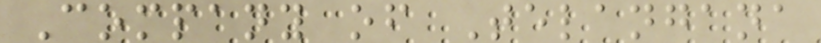Company of Telangana
